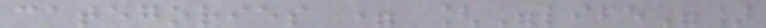categories = ["life"]
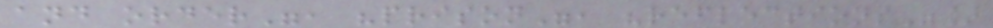and order", "prison", "reflections"]
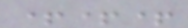+++
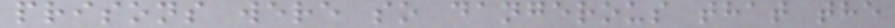prisons were so dangerous that the
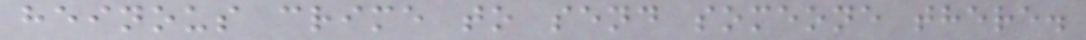heinous crime to send someone there.
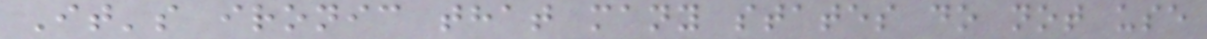It's ironic that many states do not use
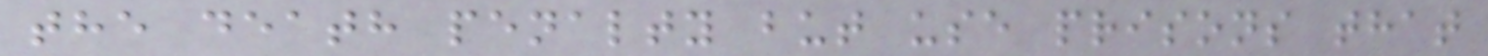the death penalty but use prisons that
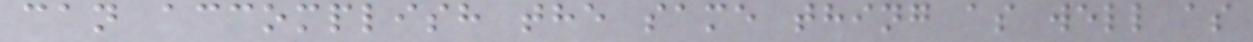can accomplish the same thing as well as
